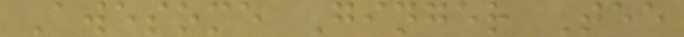Awesome Ginger Tee
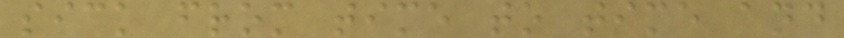sick from time to time and
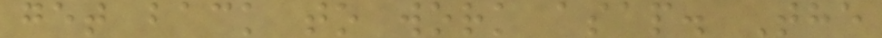get back to work asap. The
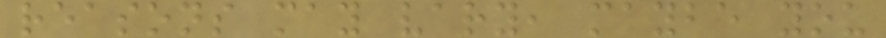reasons may vary, maybe you
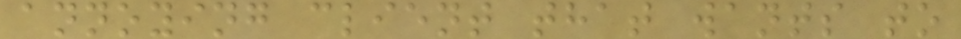annoying client that wants to
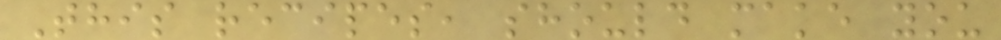This recipes, should make you
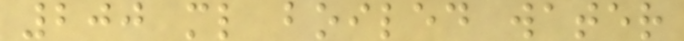200 ml boiled water
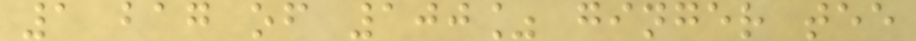1 bag of 100% ginger tee
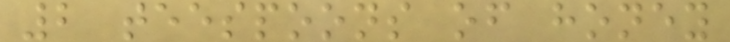2 teespoons of honey
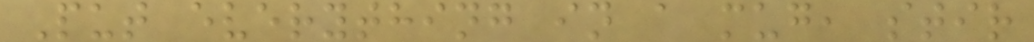Put everything in a mug, stir
